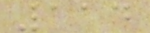114
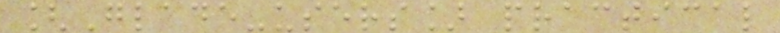[Glade-users] practical
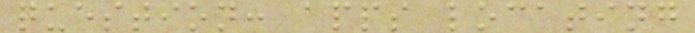question: apps locating
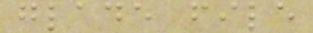glade file
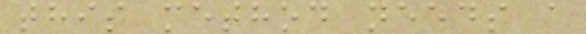this method needs a
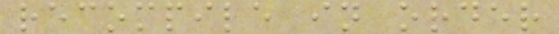recompile in order
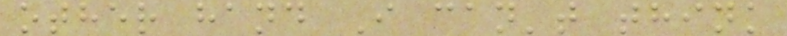other hand I can't think
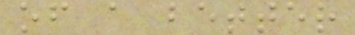of a better
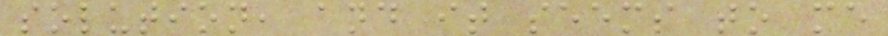solution, and it seems to me
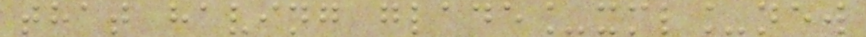that having glade_xml_new
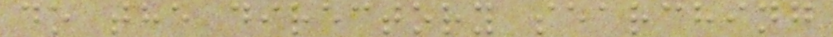do the directory searching
